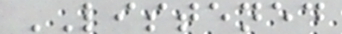LISTENED
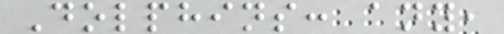Dolphins: any,
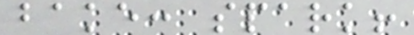bake: spark!
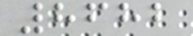8682
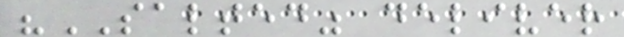"SALTED" deliver
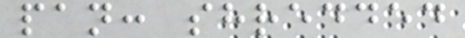pan: shredded
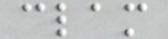clam
